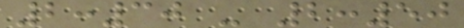2:30 - 2:50
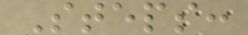Steps:
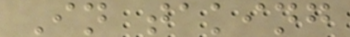In taking
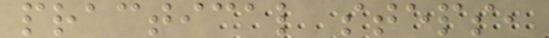practical steps,
